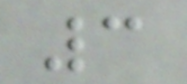3
